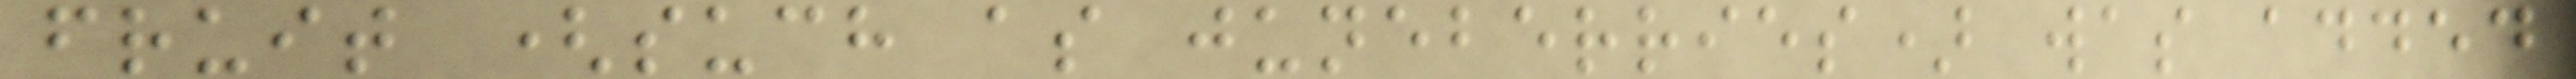fruit (such as juneberries) was added
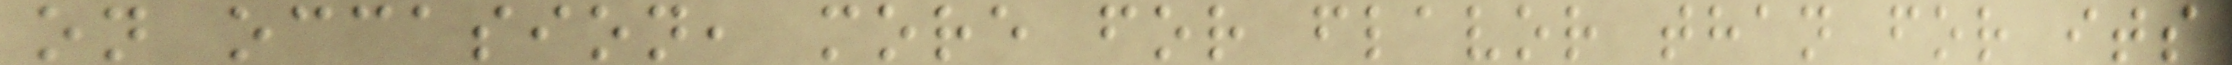on occasion, more for flavor than for its
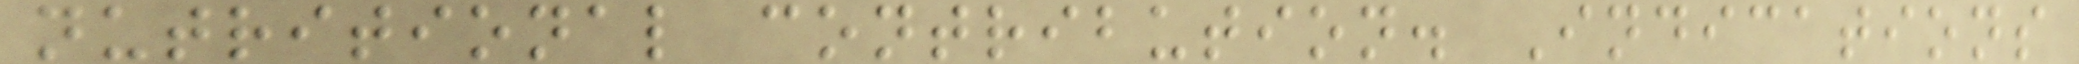nutritional contribution. Indications
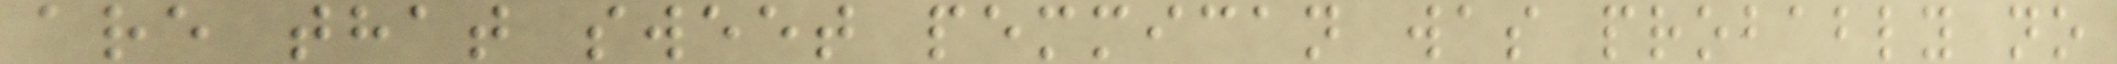are that sweet pemmican was probably no
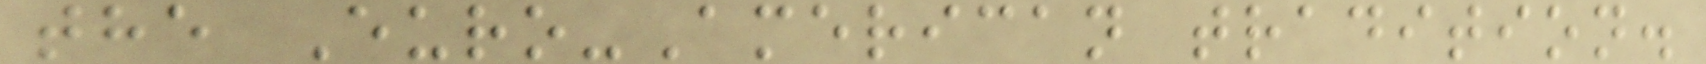the Euro-American tradition.
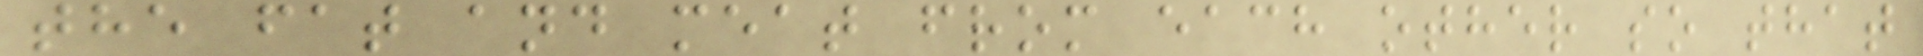the fat and meat from each other so that
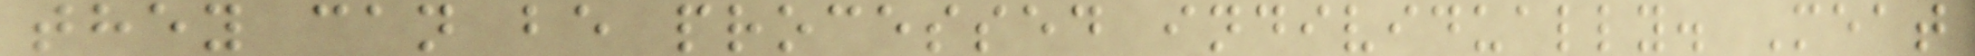they can be processed individually. Meat
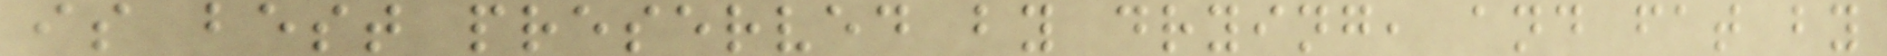is best preserved by drying, and fat by
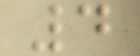4
